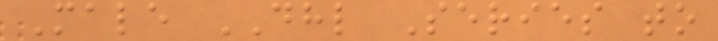Male DHL Series to
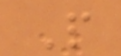P
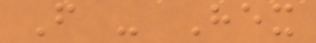F - Hex
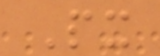Px
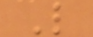L
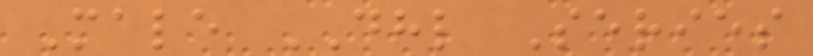Male DHL Series
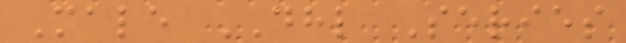Male DHL Series
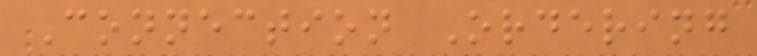Connection Ordering
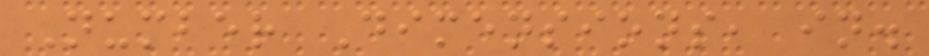Number Dimensions, in.
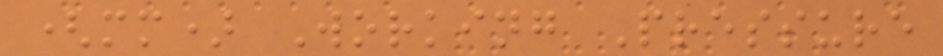(mm) Working Pressure
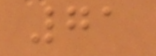71
